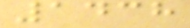1438
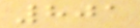801
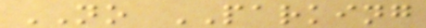NO PARKING
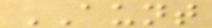AUNT
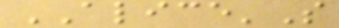ALICE'S
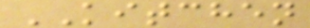KITCHEN
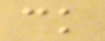ck
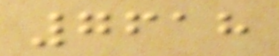7618
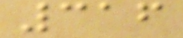316
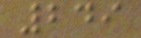249
